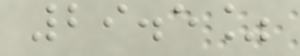29.5%
